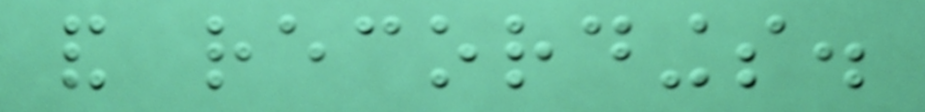and recordings.
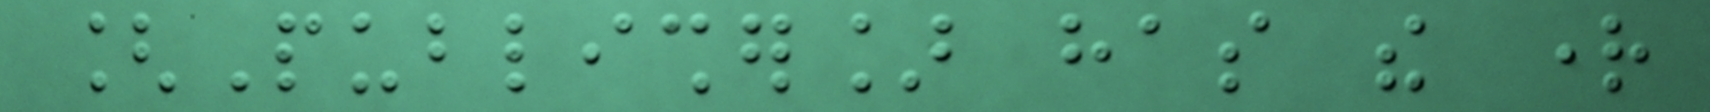[Publisher] has the right
